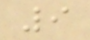9
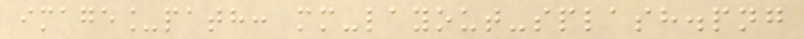image_path: mm-layout-splash.png
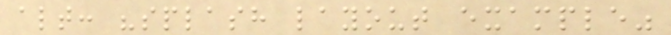alt: "splash layout example"
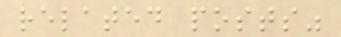related posts"
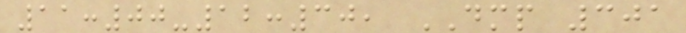11:00-12:30, DMP 301
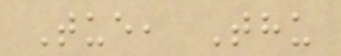Tue, Thu
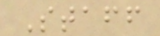Staff
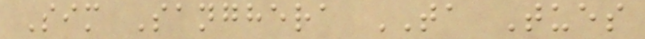Sim Sanghera TA Tues
